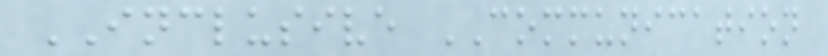INCLUSIVE COMMUNICATION
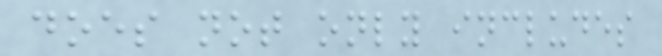does not only includes
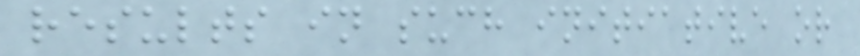results in such initiative or
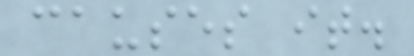causes it.
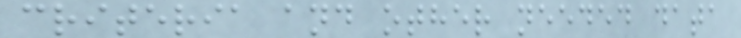criteria and other needed data
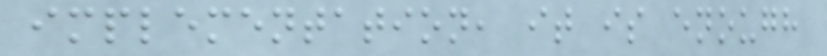implementation, it is enough
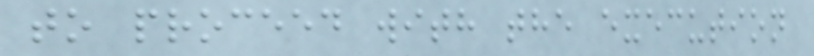to proceed with the execution
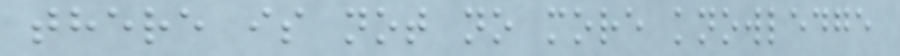there is not no more knowledge
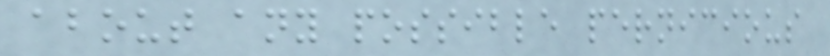about any possible pernicious
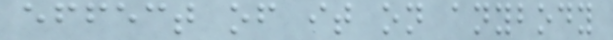effect of it on anybody
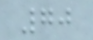70
